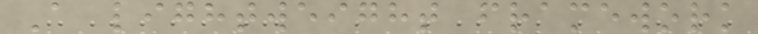A lightweight framework
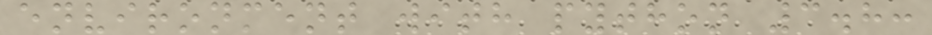environment with python 3.8:
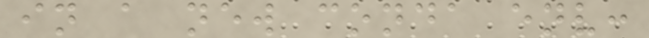in a new conda env:
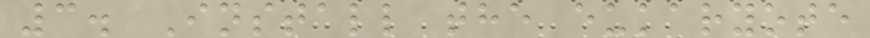3. Install the eukaryote
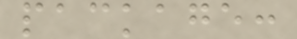package:
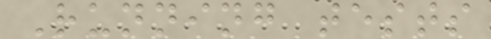Running tests
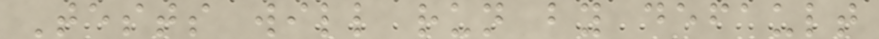Tests will run by default
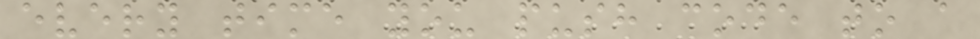every time you push code to a
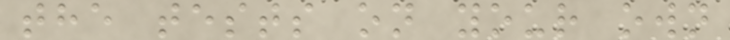the tests on your own
